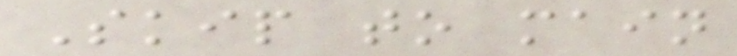Skip to main
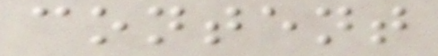content
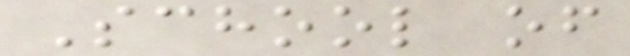School of
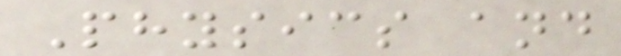Physics and
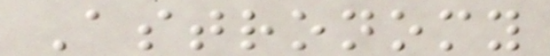Astronomy
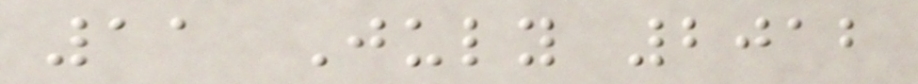11 July 2012
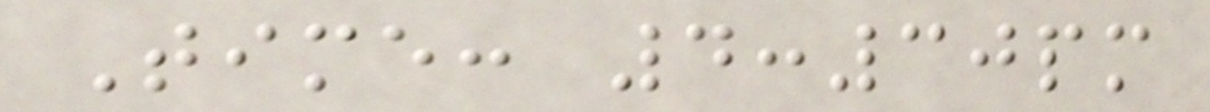Time: 4:30pm
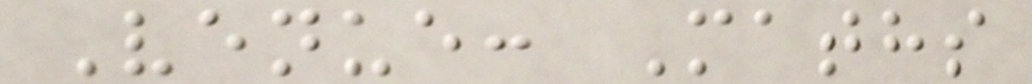Venue: Maths
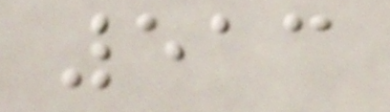513
